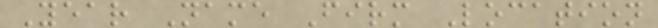Year Name Firm Location
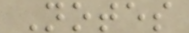Notes
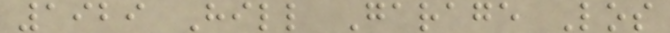1929 Hill Garage Los
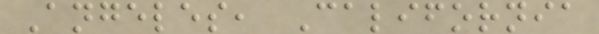Angeles, California
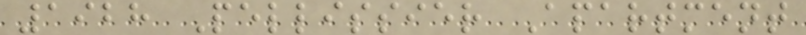1928 Pellissier Apartment
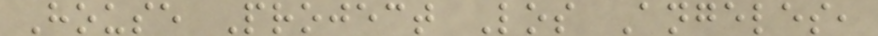House Project Los Angeles,
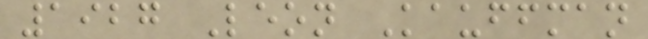1927 Leon Kauffman
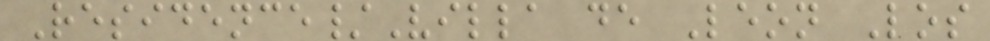Residence/Villa de Leon Los
